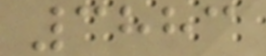3883
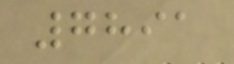7891
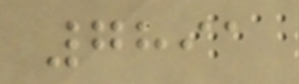7891
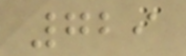729
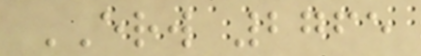ERW 2765
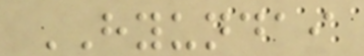HYUNDAI
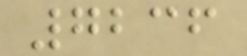7236
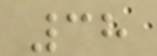38
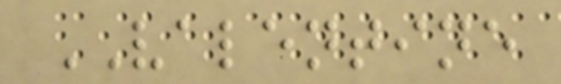VALENTINE
